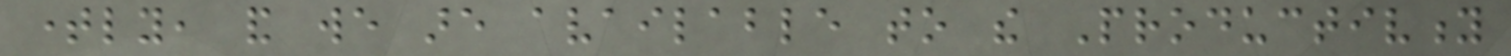timely, and we are available to the Productivity
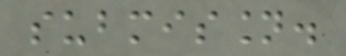submission.
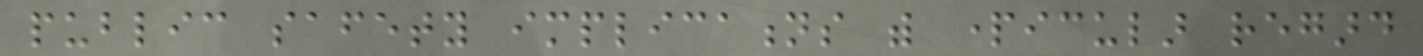public safety implications with particular regard
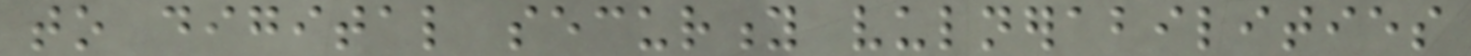to digital security vulnerabilities
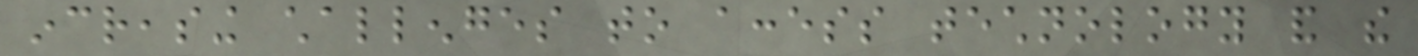increasing challenges to access technology and the
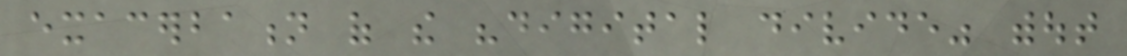exacerbation of the "digital divide" without
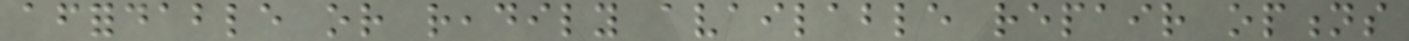affordable or readily available repair options
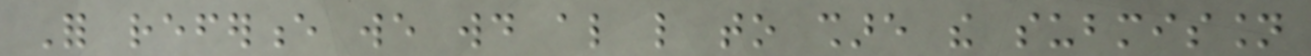For reference we would also like to share the submission
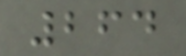264
